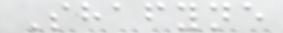Shafyne
